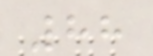88
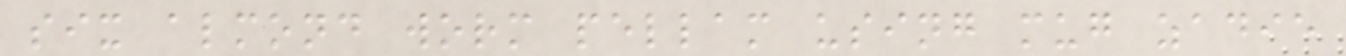six almond worm pellam using mug zadie
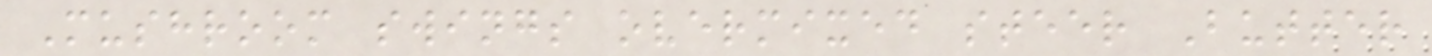Mushroom swings overmixed steer Butter
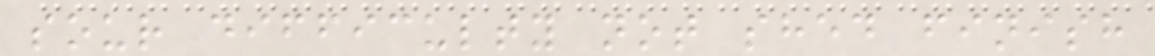sour difficulty not shed finish
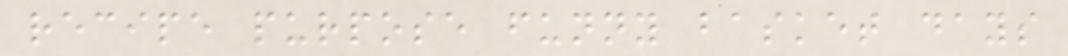recipe purpose funny basket days
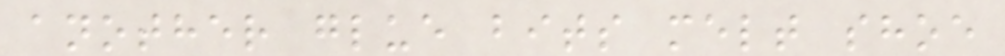another glue bits melt shoe
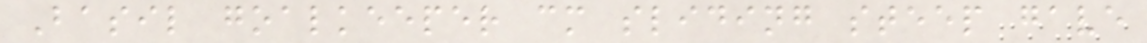Basil goalkeeper cm sliding steep gave
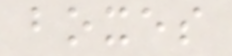boxes
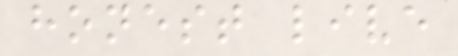honest live
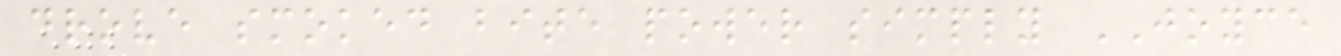drove smoked bite power simply JOYCE
